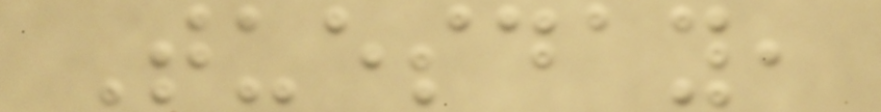Tuesday,
